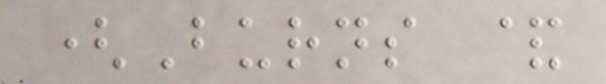(Burns &
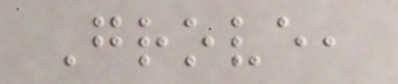Grove,
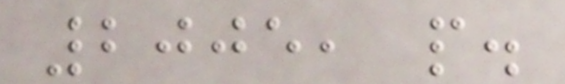2005, p.
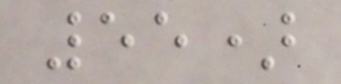55)
